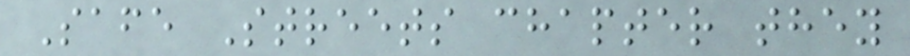Safe Streets chapter they
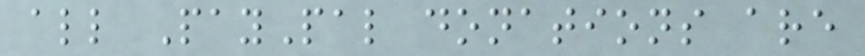all PayPal donations are
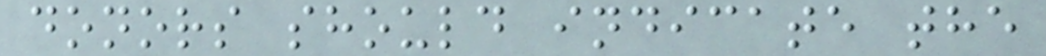donors should indicate the
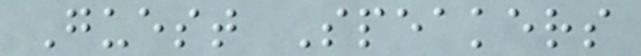Guest Speakers
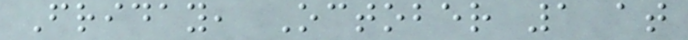Friday, October 1 at
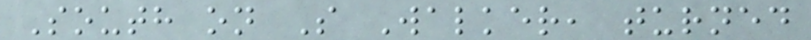South on S Walker, turned
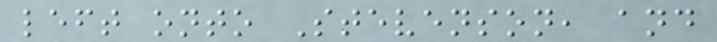left onto Stevenson, and
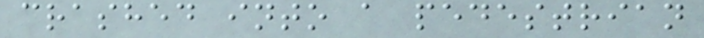crashed into a pedestrian
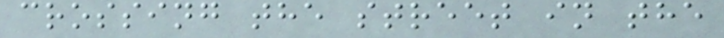crossing the street in the
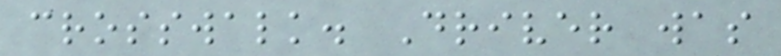crosswalk. Driver was
